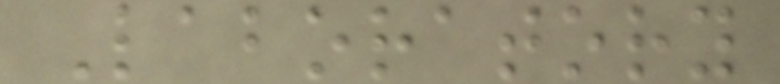Laboratory
